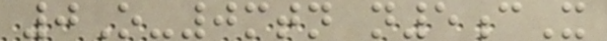0O-0mtn n5cX
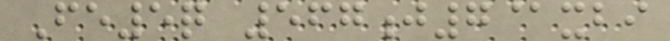Fe5q 567j7@xbi
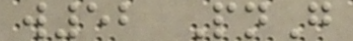w52 PnG
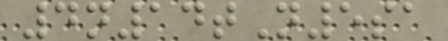4n14tN5sa
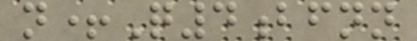n+Q4bfnn
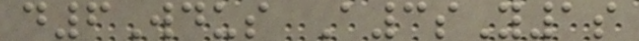d6Wdus A3sY1s
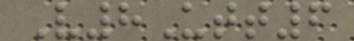V8Utt6
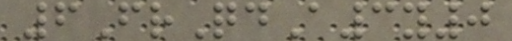6FrQdA3y0
